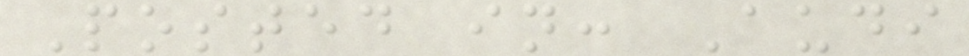Posted in: Audi
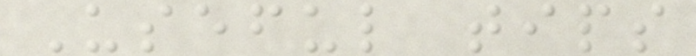Useful tips
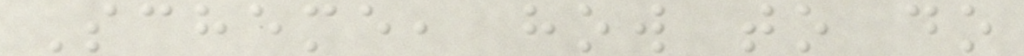Scheme, how to do
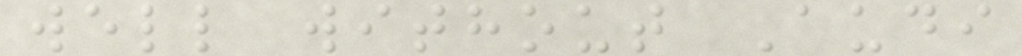well without Audi
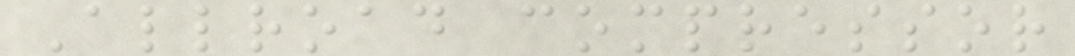Allroad compressor
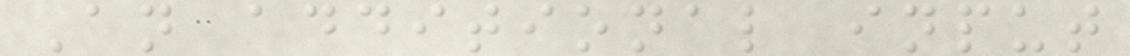An additional input
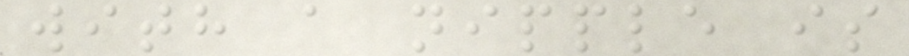with a nipple is
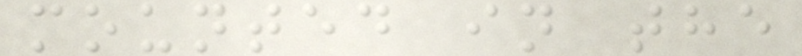mounted in the
